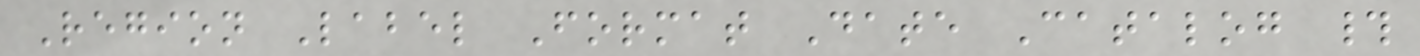Region Label Format Date Catalog #
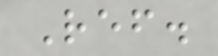Ref.
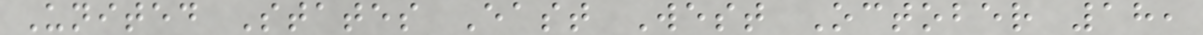United States East West October 18,
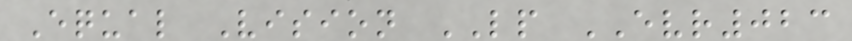Equal Vision LP EVR023
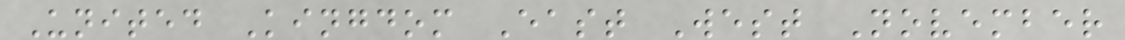United Kingdom East West November
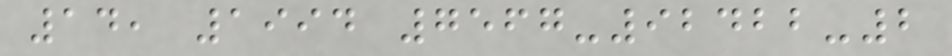14, 1994 7567-92422-2
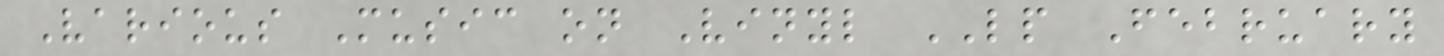Various Music on Vinyl LP February
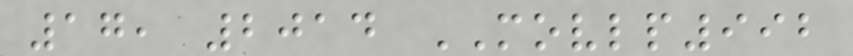17, 2014 MOVLP992
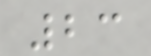23
